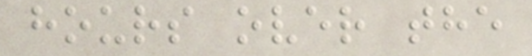hours over the
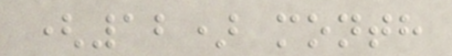(12) month
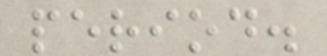period.
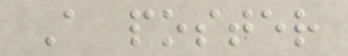A poster
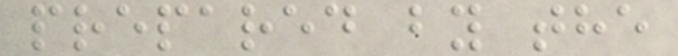prepared by the
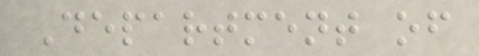Department of
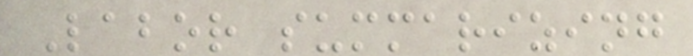Labor summarizing
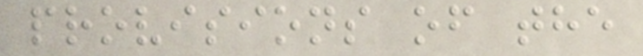provisions of the
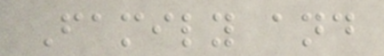Family and
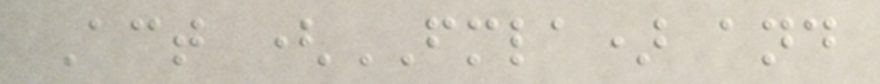Act (FMLA) and
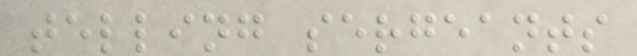telling sergeants
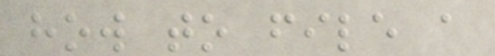how to file a
